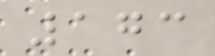173
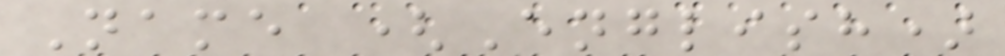Name (English)
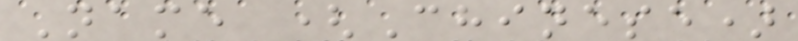Name (Chinese)
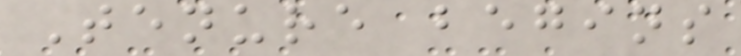Tenure begins
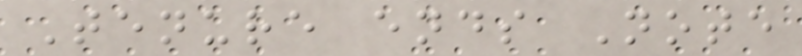Tenure ends Note
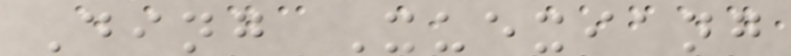Ding Xuexiang
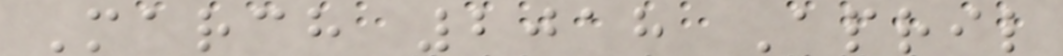March 2018 April
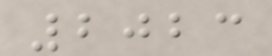2023
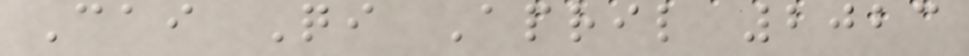Cai Qi April 2023
